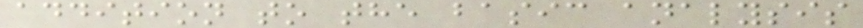addition to the basic analysis
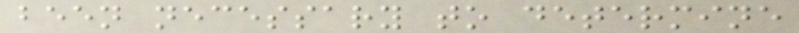been necessary to determine
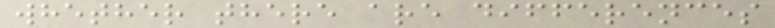whether there are differences
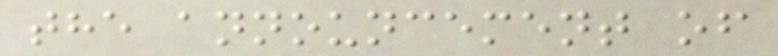the announcement of
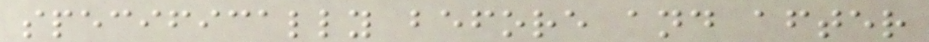specifically before and after
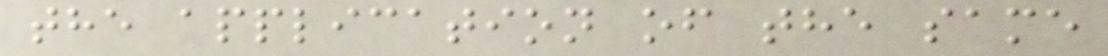the application of the same
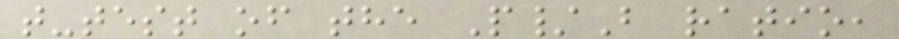t-test of the P/B ratio,
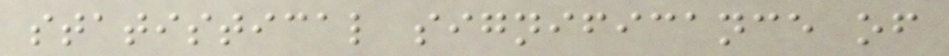statistical significance of
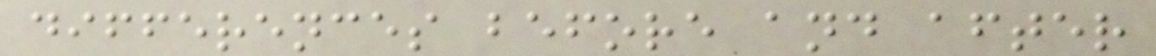differences before and after
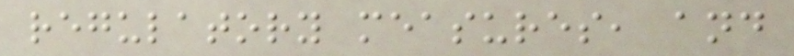regulatory measures, and
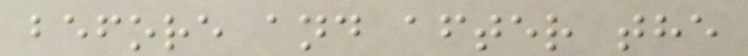before and after the
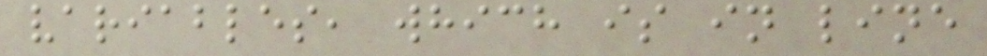variables, which is in line
